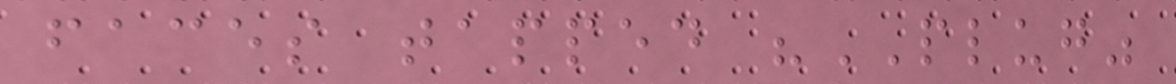faces tapped "PLUG"
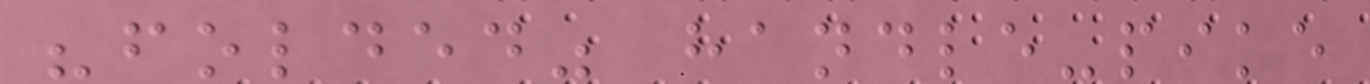"folded" handle-pike
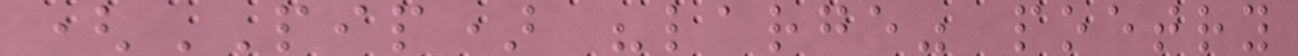(PIP) "large" poetry
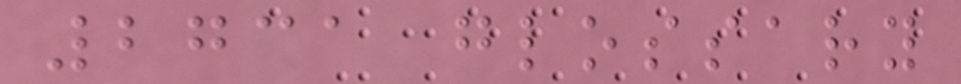2731 glossary
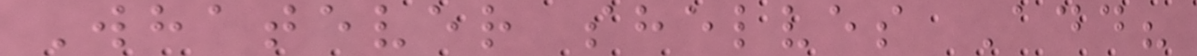Whatever shelves Add?
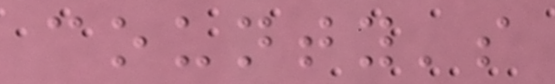county's
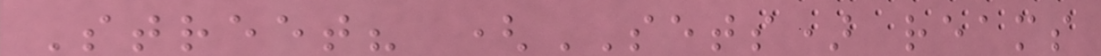Street? (SETS) reams
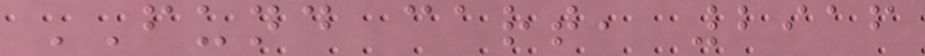FUND cart, 2916
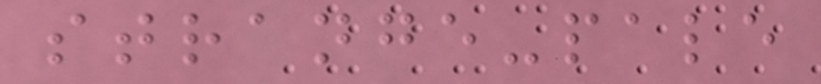strange-pale
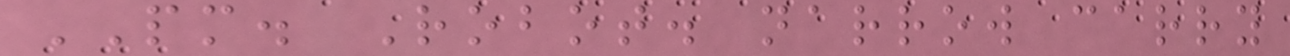PM. Robot. narrow carry
